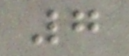7
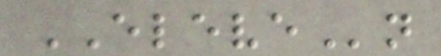ELEVEn
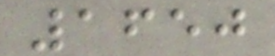1650
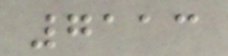7113
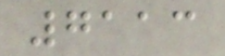7113
